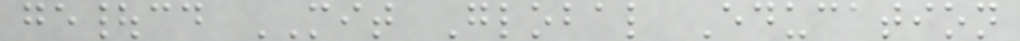ge|cd MIT Global Education
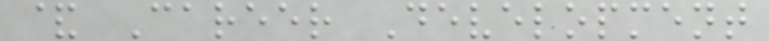& Career Development
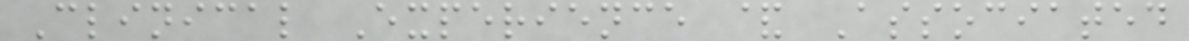Clinical Experience & Associated
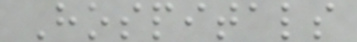Hospitals
